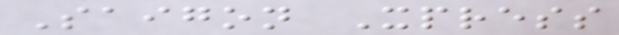Saigon Xpress
